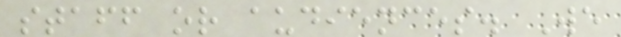staff or audiences. We
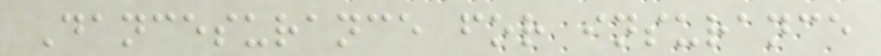Dancesurance for insurance
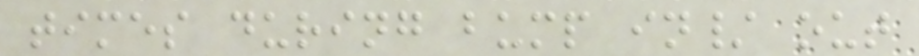times during bump in/ out
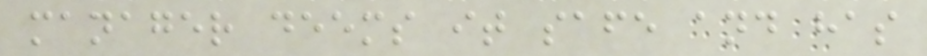manager deems it safe and has
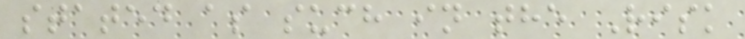stated as such in the Risk
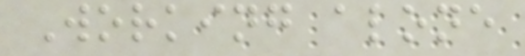Working alone
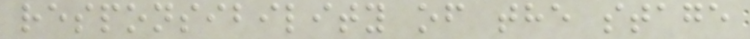responsibility of the stage
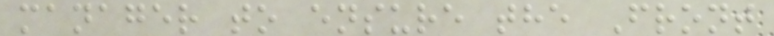manager to ensure the Front
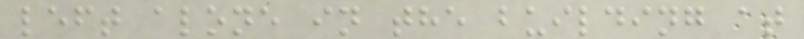left alone in the building at
